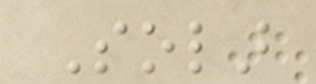Solar
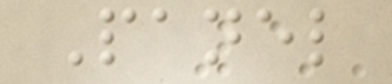Panel
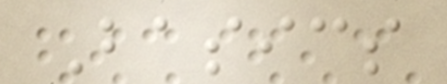Basics
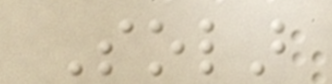Solar
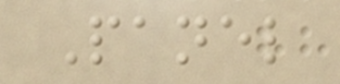Panel
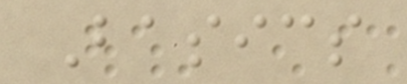Basics
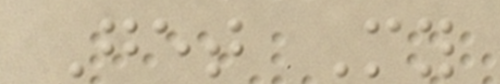Get My
